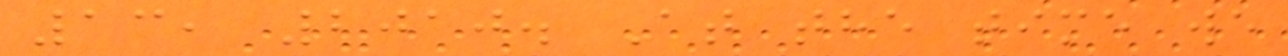13, 2010. At the time we
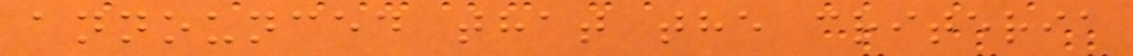announced that the criteria
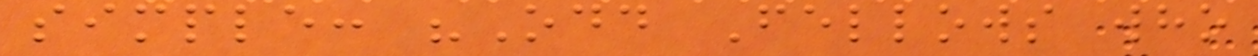simple: "Odd Fellows who
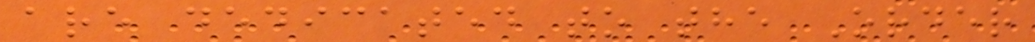are dedicated to the Order
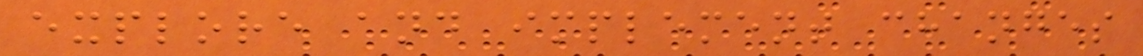explore and implement changes
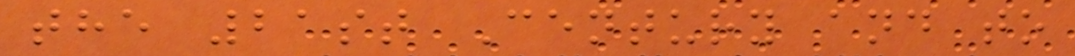the 21st Century and to
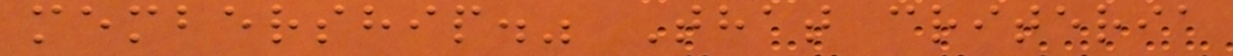membership." That criteria
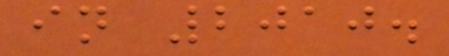in 2010.
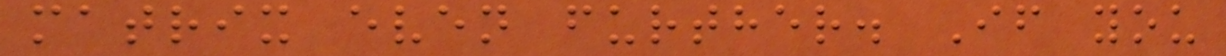matrix even further. If you
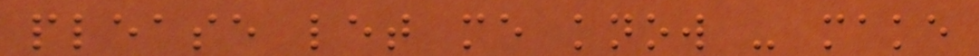please let me know - make
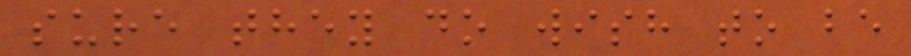sure they do wish to be
